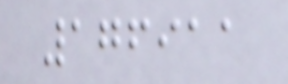176911
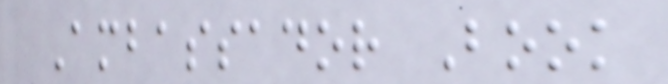Ambassador Book
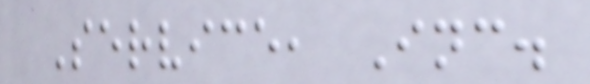Service, Inc.
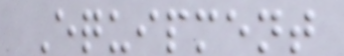Equipment
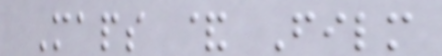Maps & Film
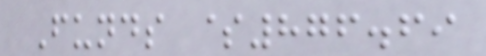Funds $876.69
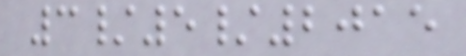3/5/2015
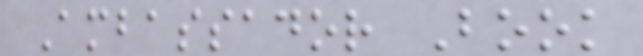Ambassador Book
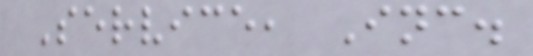Service, Inc.
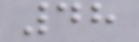48
